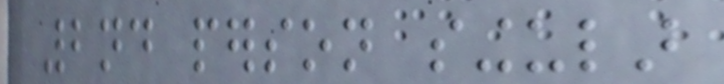2nd person singular
